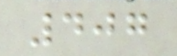407
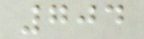704
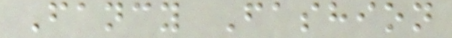Fancy Fashion
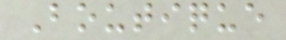Boutique
